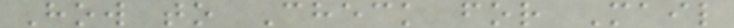How to Check for Mail
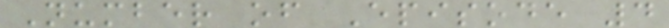Number of Episode 4
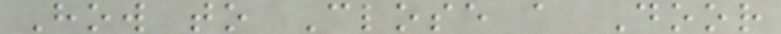How to Close a Door
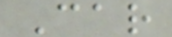Car
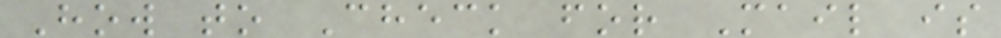How to Check for Mail is
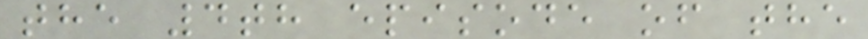the 4th episode of the
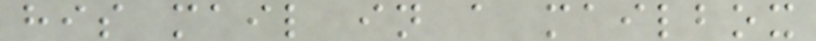his mail in a mailbox
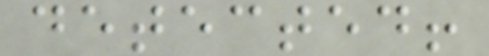detected!
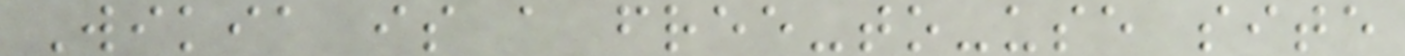Wikia is a free-to-use site
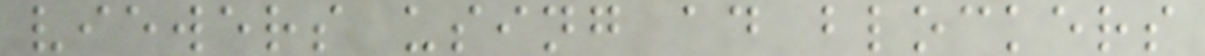viewers using ad blockers
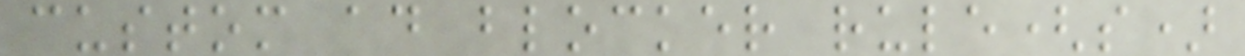custom ad blocker rule(s)
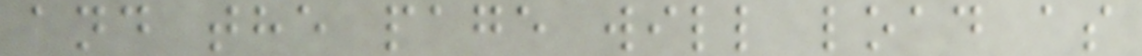and the page will load as
